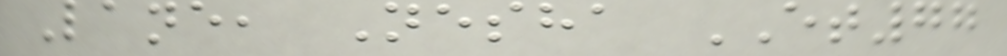Lane, Nesha ET77
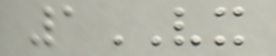1VX
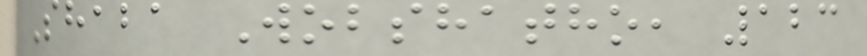Shaba Wobshatho, 123
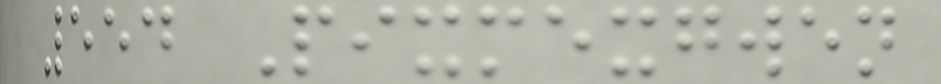554 Pixmexgwen
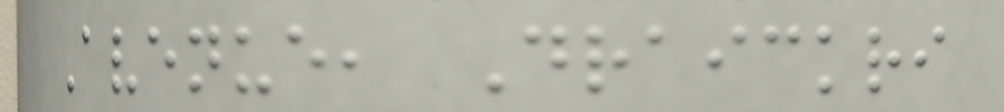Avenue, Draickri
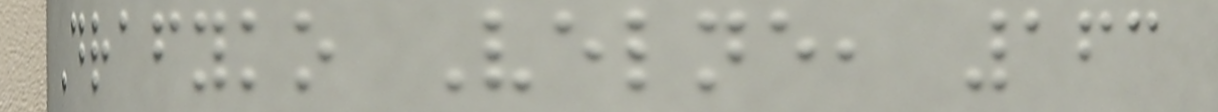Drafyko Velne, 163
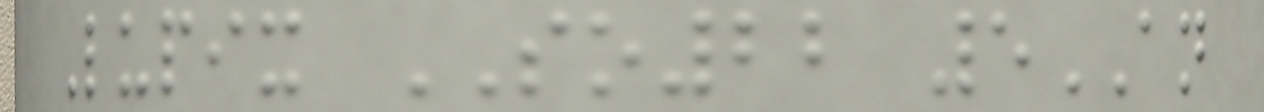Lupix SO22 5AN
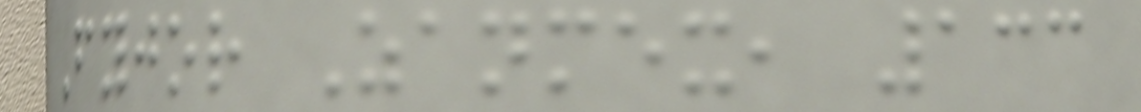Fyjor Zanmex, 133
